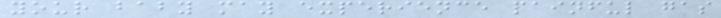your baby may experience painful gas
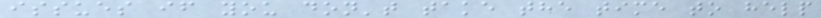issues if you don't take the time to help
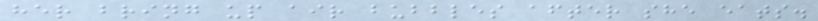her bring up air bubbles after she eats.
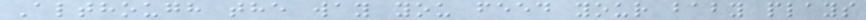Although the way you feed your baby plays
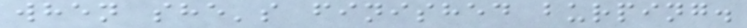when she's finished burping.
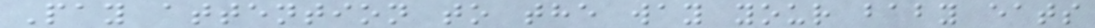Pay attention to the way your baby eats
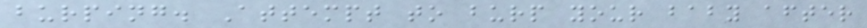burping. Attempt to burp your baby after
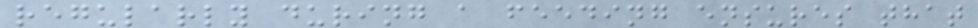regularly during a feeding ensures that
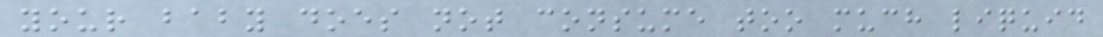your baby does not consume too much liquid
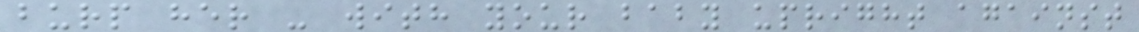burp her - with your baby upright against
